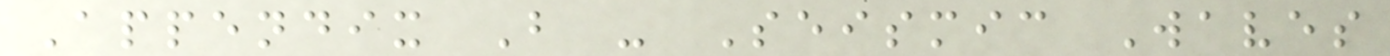Appendix B - Seismic Waves
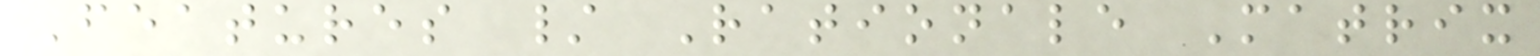Features / Rationale Matrix
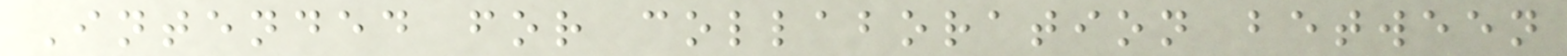Intended for collaboration between
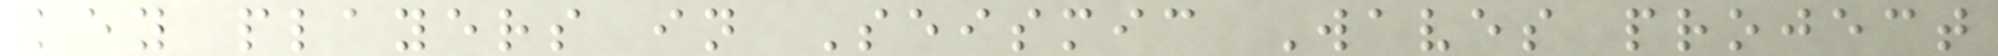key players in Seismic Waves project
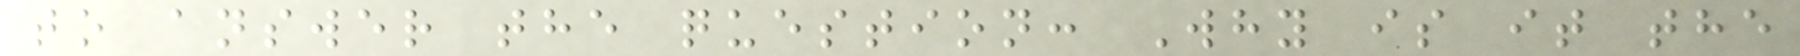to answer the question: Why is it the
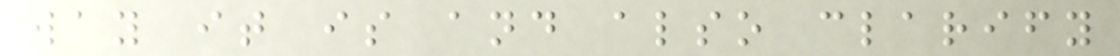way it is and also clarify
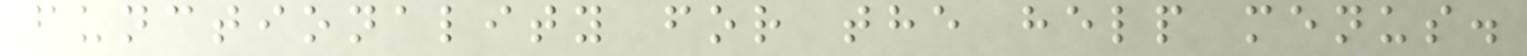functionality for the help menus.
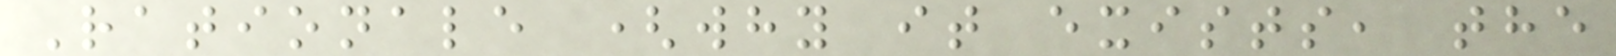Rationale (why it exists, the
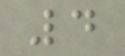4
